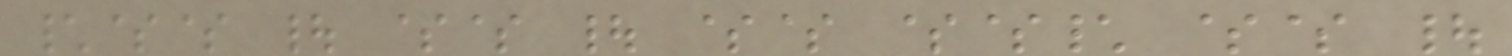\$$ | $$ | $$ $$\ $$ |
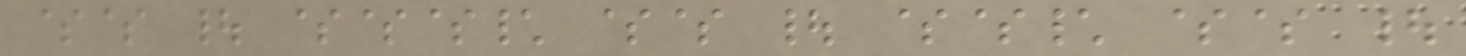$$ | $$$\ $$ | $$\ $$ |
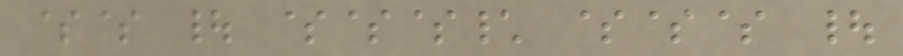$$ | $$$\ $$$ |
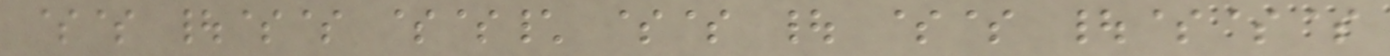$$ |$$ $$\ $$ | $$ |$$$
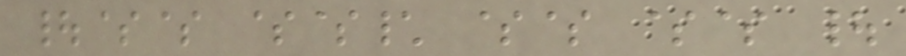|$$ $$\ $$ $$ |
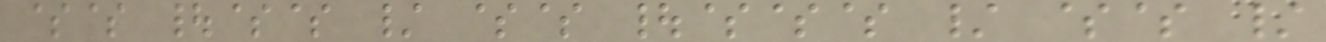$$ |$$ / $$ |$$$ / $$ /
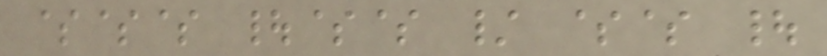$$$ |$$ / $$ |
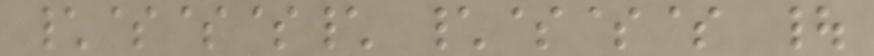\$$$\ \$$$ |
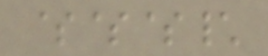$$$\
